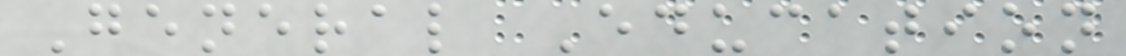General Education
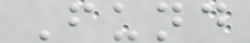Fund
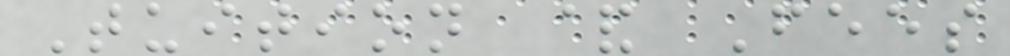Tuition & Fees
